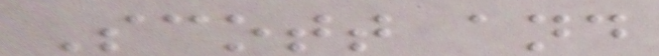Scott and
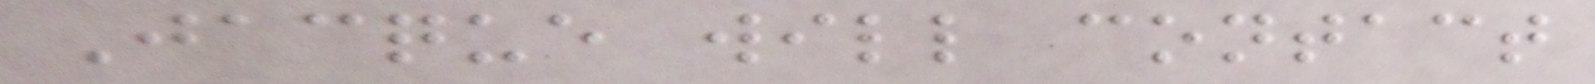Jacque will contact
